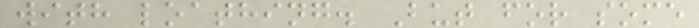with loathing. But for some
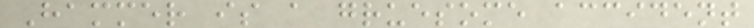Hammer is a gruesome accident
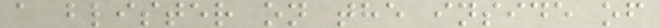a blister on the inside of
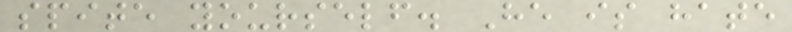spite yourself. He is hate
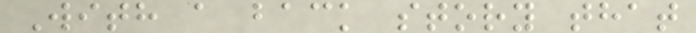With a back story that
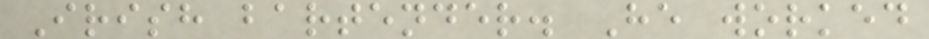Irish bartender. He worked
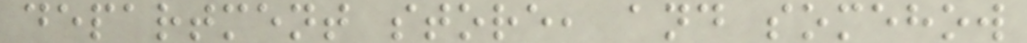department store, and somehow
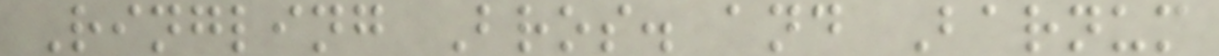Ringling Bros. and Barnum
